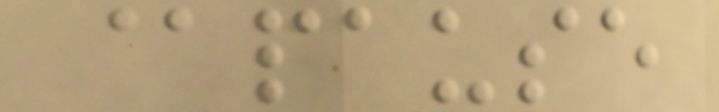@pause
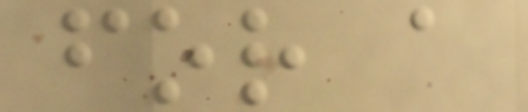for a
